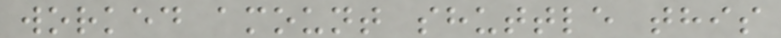worked amount shuttle this
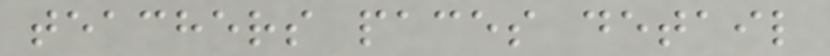teachers paces detail
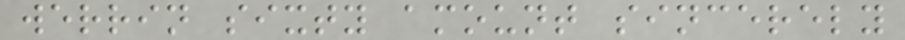werrin sixty amount sincerely
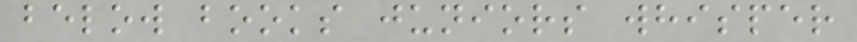below books juniors whisper
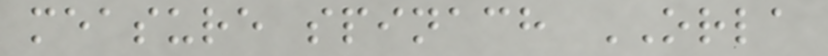measure spinach ORLA
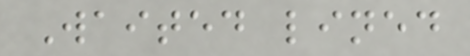Waited lined
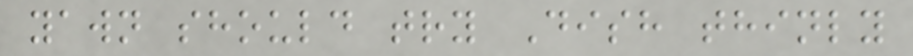yawn should try Dish thinly
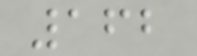162
